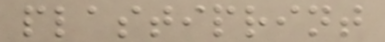plastiprint
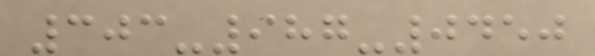303-987-0450
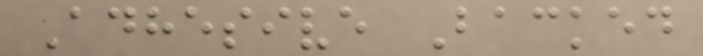Adhesive Backed
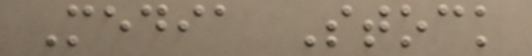Media Stock
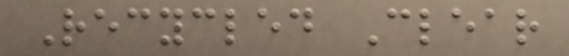Recycled Clear
